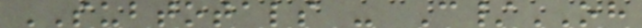SUBTOTALS - C/OH
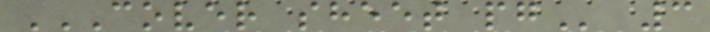COVER SHEET PG 3
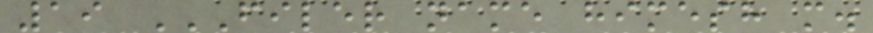19 FILER NAME HIMESH M.
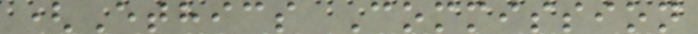(Ethics Commission
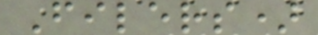Filers)
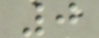0
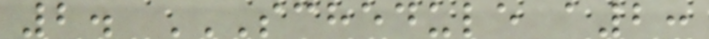2. SCHEDULE A2:
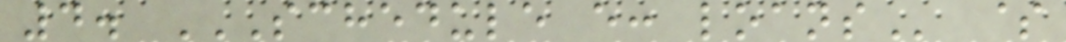4. SCHEDULE E: LOANS $
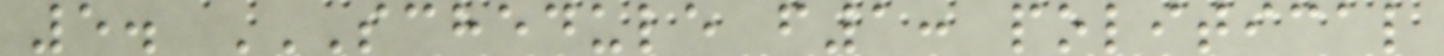5. SCHEDULE F1: POLITICAL
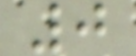0
